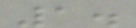1.
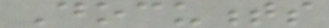Documents
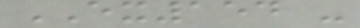EX154 -
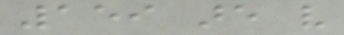159 are very
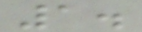1.
